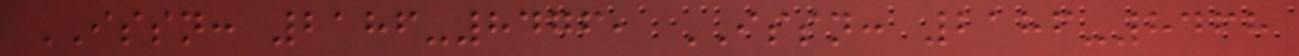ISSN: 2186-8476, ISSN: 2186-8468
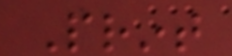Print
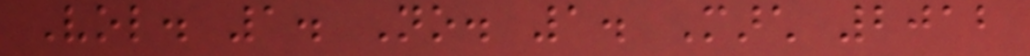Vol. 1. No. 1. March 2012
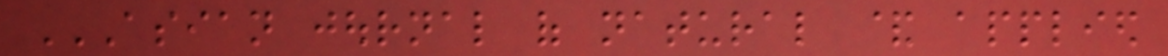ASIAN JOURNAL OF NATURAL & APPLIED
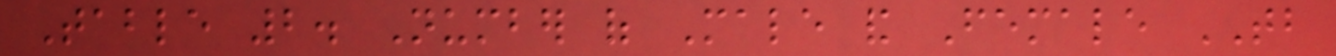Table 2. Number of Male and Female TB
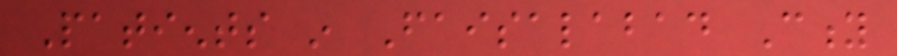Patients in Faisalabad City
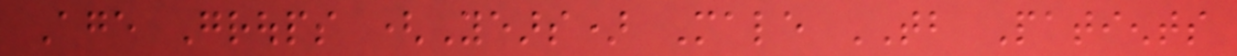Age Groups (Years) Male TB Patients
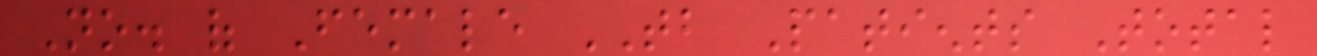No. of Female TB Patients Total
